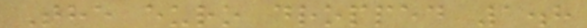The euro dropped 1.8
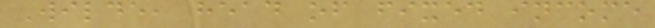Wilde, head of fixed income
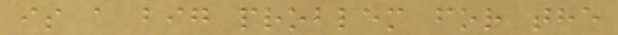is a big problem for the
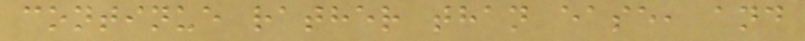continue rather than ease, and
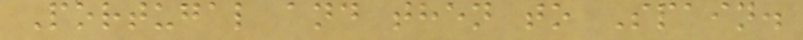Portugal and then to Spain.
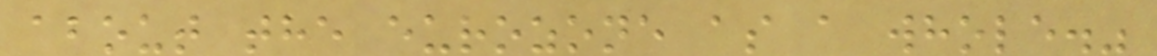about the eurozone as a whole."
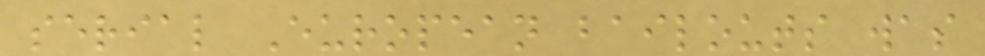serial European bailouts was
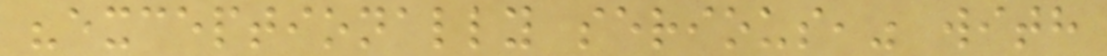"exceptionally serious," with
